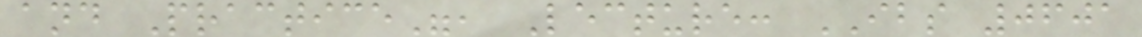and Practice", Lecture: IBS 0601
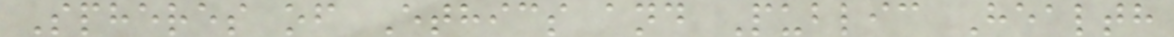Spheres of Ethics and Public Health
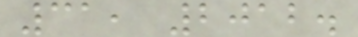31, 2012.
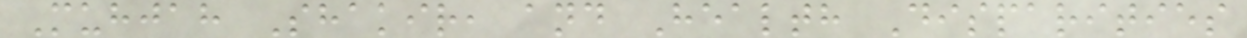Muhjah Shakir, and Health Disparities
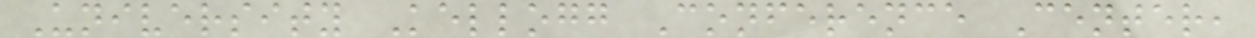University Kellogg Conference Center,
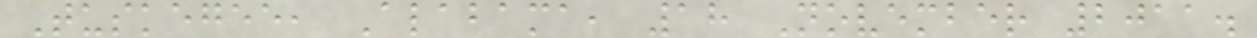Tuskegee, Alabama, 18 November 2011.
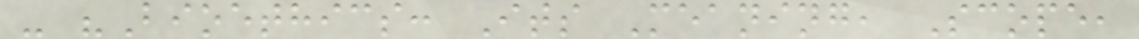- "Bioethics: Its Meaning, Scope,
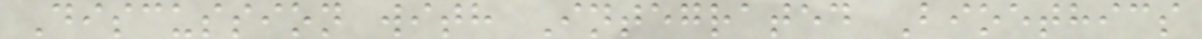Discussion with Integrated Bioethics
